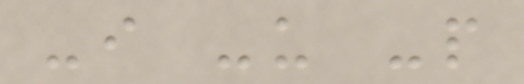-i -u -p
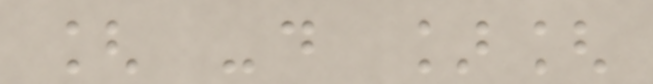[ -d ][
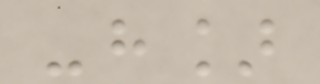-h]
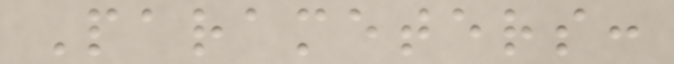Parameters:
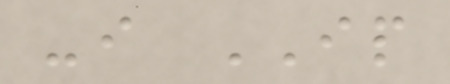-i IP
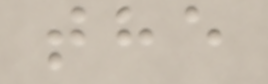the
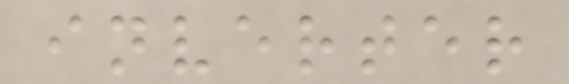inverter
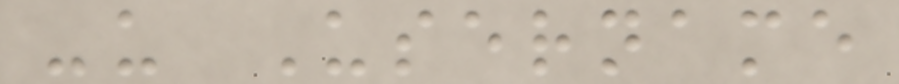-u Username
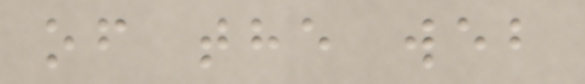of the web
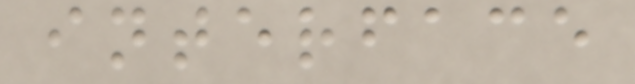interface
